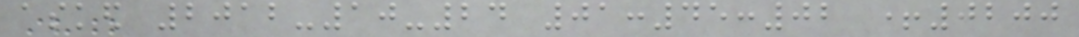asked 2012-10-24 01:45:02 +0200
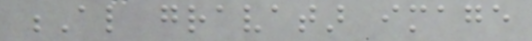Al gravatar image
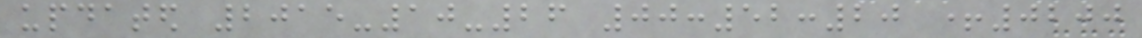updated 2015-10-26 00:52:20 +0200
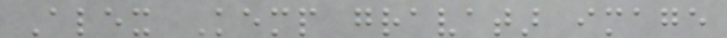Alex Kemp gravatar image
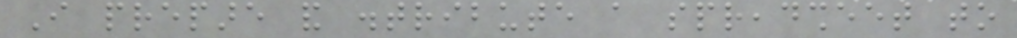I prepare and distribute a spreadsheet to
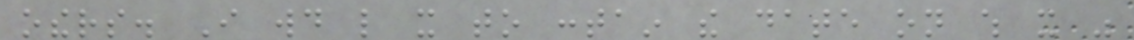others. I would like it to contain the date on which it was
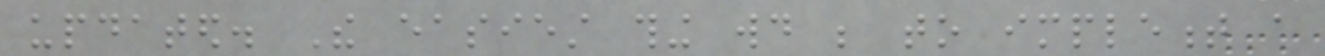updated. The easiest thing would be to implement a
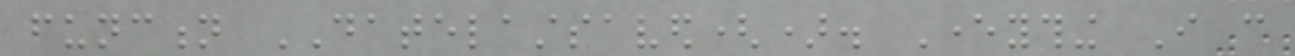function DATELASTSAVED(). Everything I can
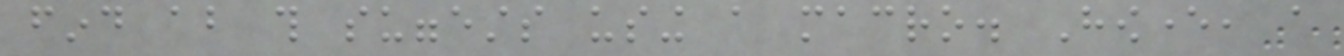find about this suggests using a macro. However, a
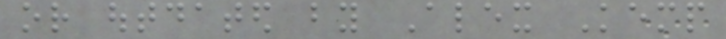or outdated by Alex Kemp
